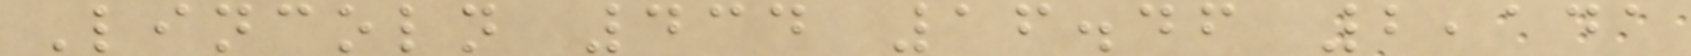Lincoln 434 16.46 2,141
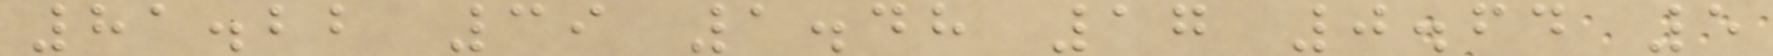81.22 39 1.48 17 0.64 5
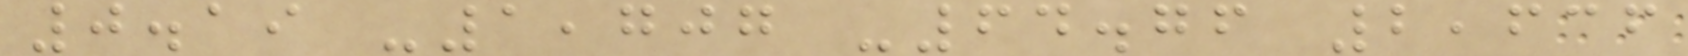0.19 -1,707 -64.76 2,636
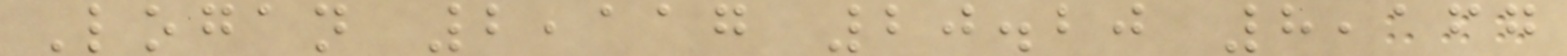Logan 2,117 20.20 8,167
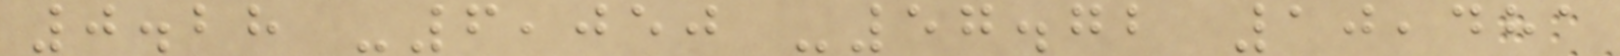0.28 -6,050 -57.72 10,481
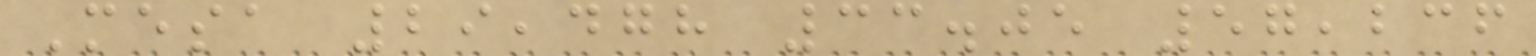Mesa 29,478 33.05 57,236
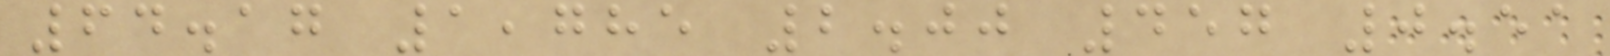64.17 1,785 2.00 457 0.51
